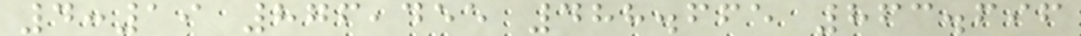4:19 876,455 488.665 863.696
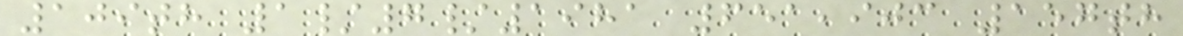109th 1/7/1981 651,903 157th
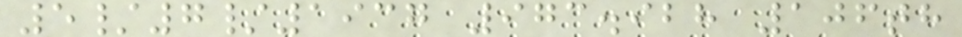5/7/1937 973.928 106th
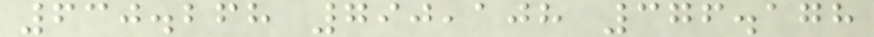630.268 790,108 376.178
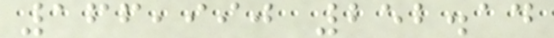166,990 252.14
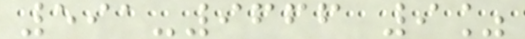591-9666 9%
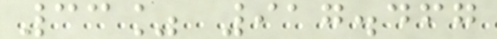33% 917.467
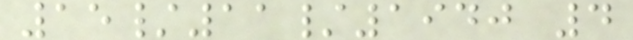15/11/1940 4
